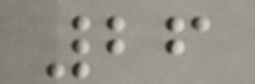26
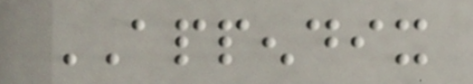APPENDIX
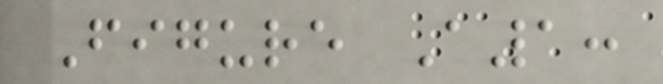Figure A1:
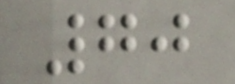70
